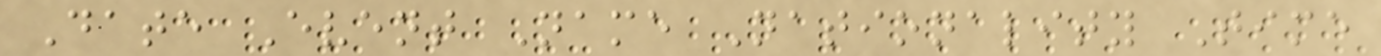Date Event Name Nationality Time
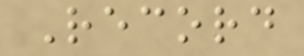Record
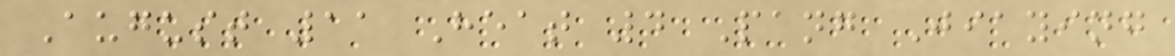August 11 Heat 4 Pang Jiaying
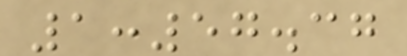1:57.37
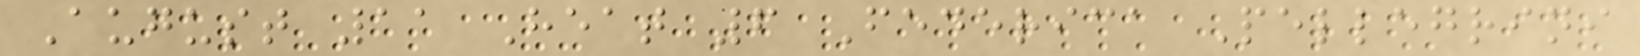August 11 Heat 6 Federica Pellegrini
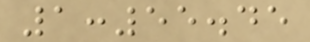1:55.45
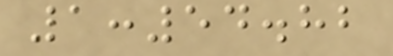1:54.82
